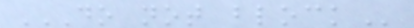DO NOT BLOCK
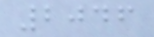2046
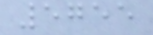5755
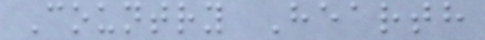Country Hearth
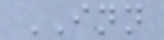INN
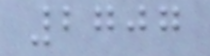2707
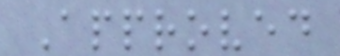Approved
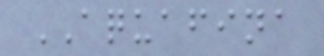AQUAFINA
